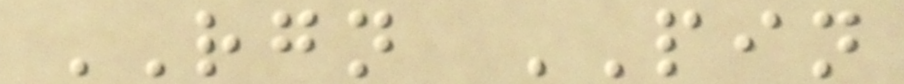RGN PIN
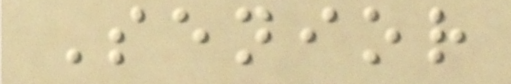Senior
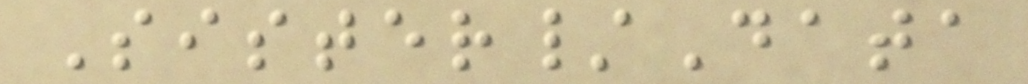Sister/Data
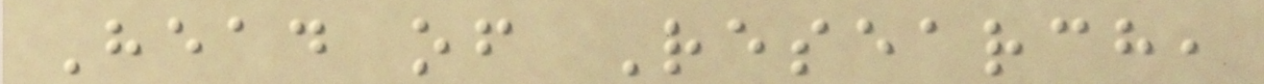Head of Research,
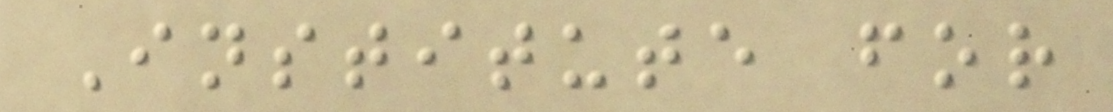Institute for
